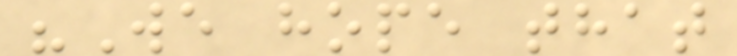"We hope that
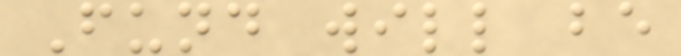Fund will be
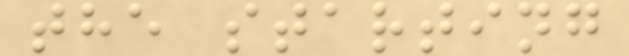the starting
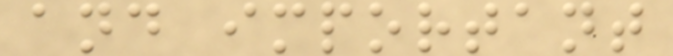and important
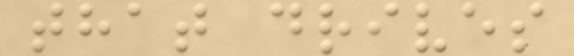that drives
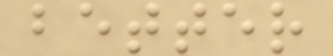better
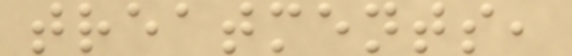treatments,
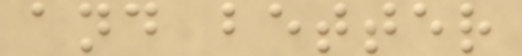and better
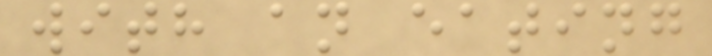with an eating
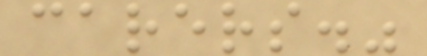carers."
